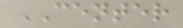CENTER
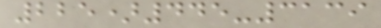225)445-3139
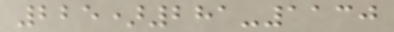225)281-1130
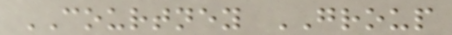COURTNEY GROUP
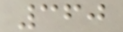360
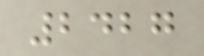2427
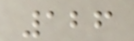126
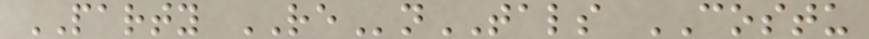PARTY REnTALS COSTU
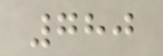780
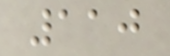110
